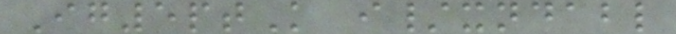Ig5ptK i/xndabl
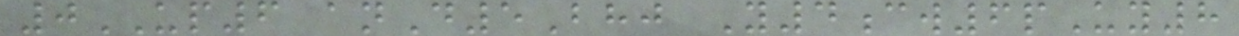0UP6 anD5Bhj Y4cw6pUy8
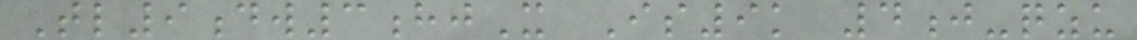Tl9dw3hjX Is9k 4j-qzu
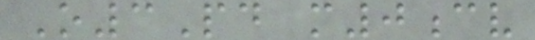O3Pd m0cv
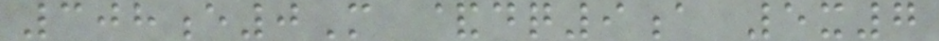308e0M &dq9a 5x7
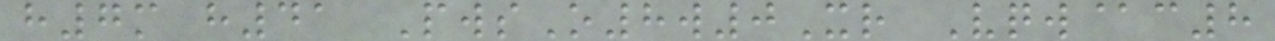h7m h41 PwsO8w0Xr Vqw@c8
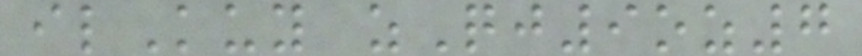ilKuy zQj9oz7
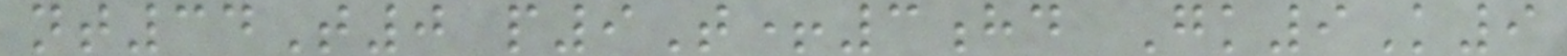nt34T0 p9T+3hd Gk9K9
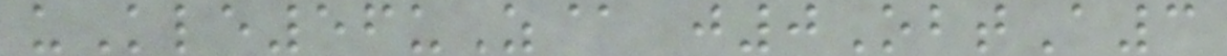uKle56uZ@ j0ObtA3
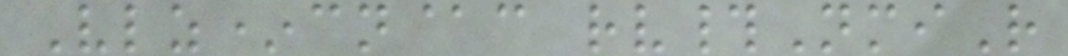Vlz*cn@c rv#NmiR
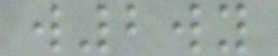w2wy
